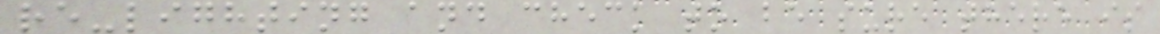re-lighting and check to be sure there is
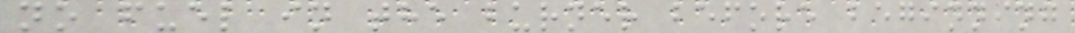no fuel in the burner before beginning
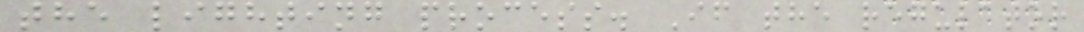the lighting process. If the regulator
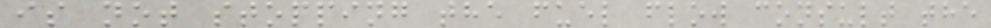is not stopping the fuel flow consult the
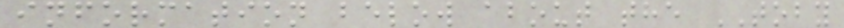information below about the TOBY
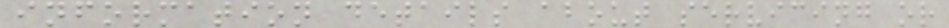information details about servicing or
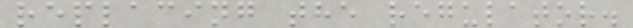replacing the regulator.
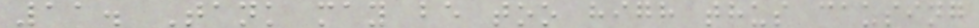11. Tank may be too high thus causing
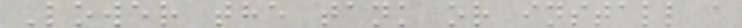Lower the tank or install a
